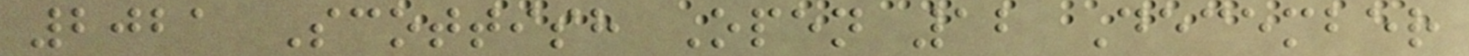2021 Scottish Open 12 December
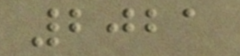2021
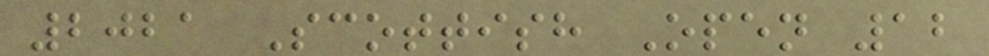2021 Scottish Open 12
